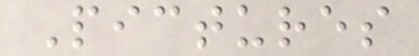Pictures
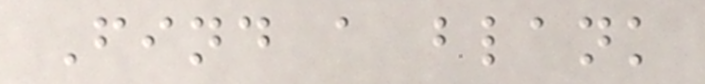Find a blank
